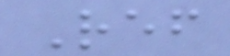Ref
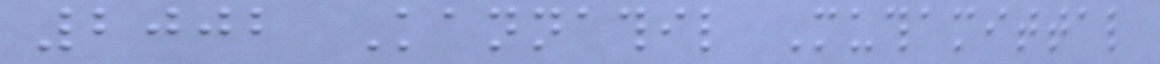2002 Kannathil Muthamittal
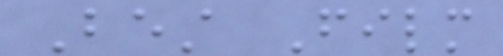Best Film
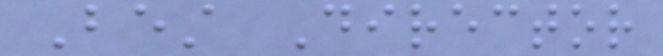Best Director
